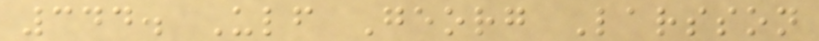344. Ulf Georg Larsson
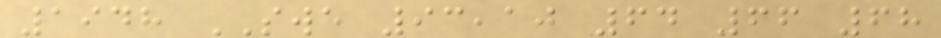1948 SWE 93,10 64 66 68
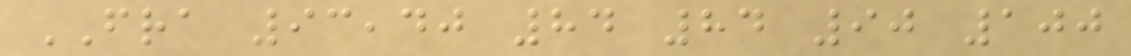FRA 93,40 84 84 90 100
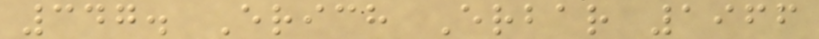347. Erich Erbar 1966
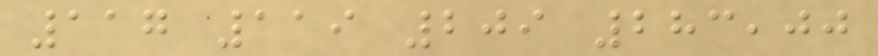117 119 209 283,00
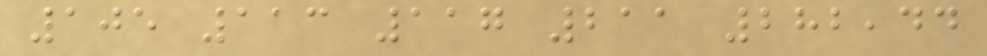105 113 117 211 282,44
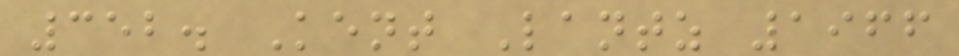352. Kent Lantz 1966
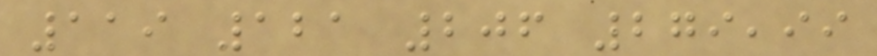119 121 206 279,99
